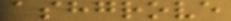ashgrove
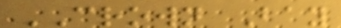CROWN Bay
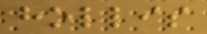hollis
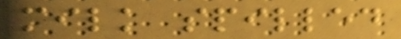milk spilled
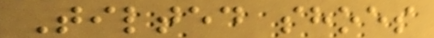Tilted shoes
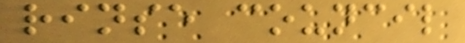rinse council
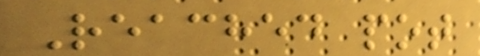Reached pot
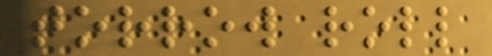torrow roll
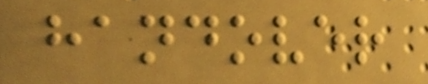handover
